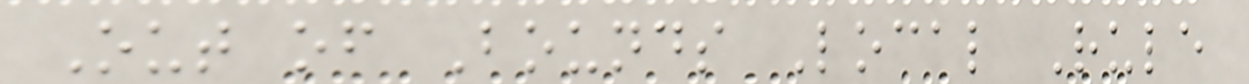Out of Bounds Local Rule
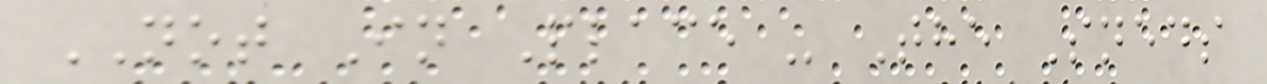NOT In Place - The Sneds
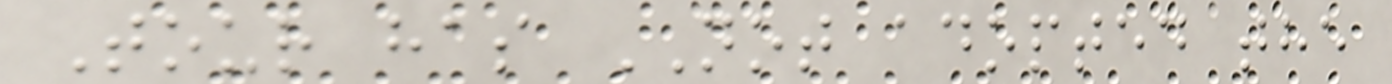Tour has NOT adopted the
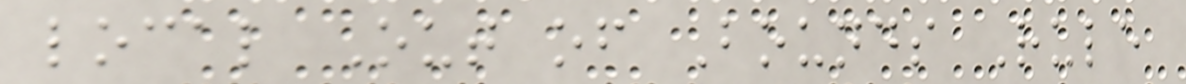local Out of Bounds Rule
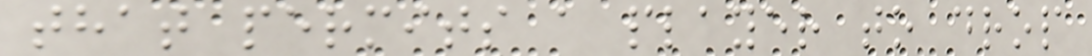that permits a player to drop
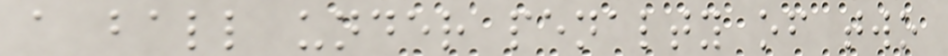a ball under penalty of two
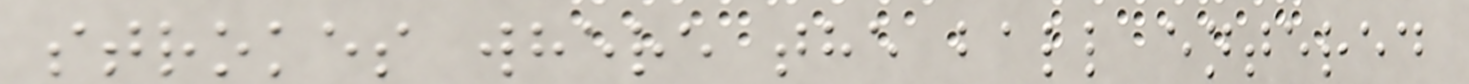strokes where the ball entered
